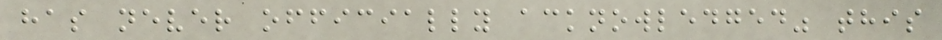has never officially acknowledged" this
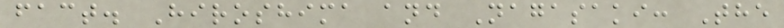fact. Hiroshima and Nagasaki: The
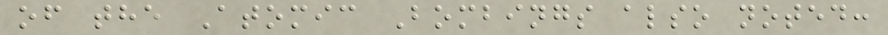of the Atomic Bombings also noted:
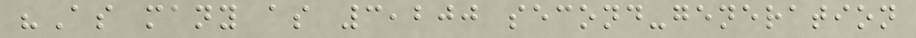"As many as 3,200 second-generation
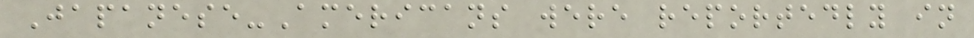Japanese-Americans were reportedly in
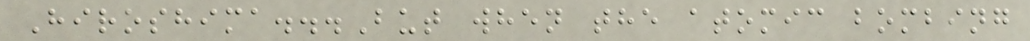Hiroshima...But when the atomic bombing
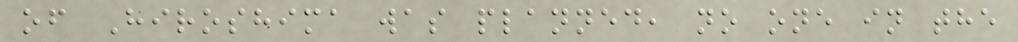of Hiroshima was planned, no one in the
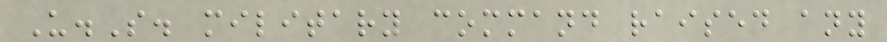U.S. military command raised any
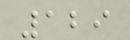129
